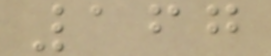167
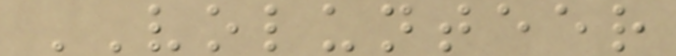VOLUNTEER
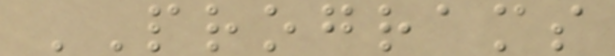PROGRAMS
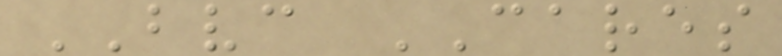BVC CARES
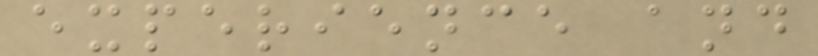experience and
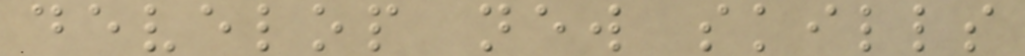develop new skills
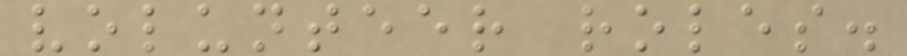volunteer roles.
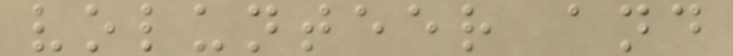volunteer and
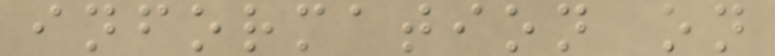information on
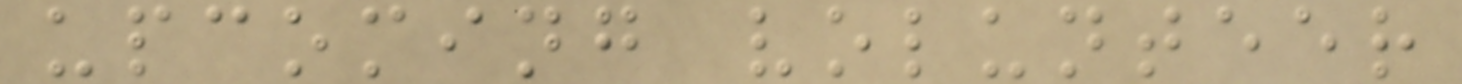upcoming volunteer
